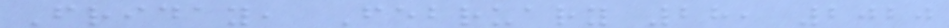Friday, February 28, 2020
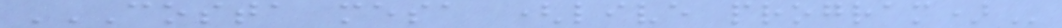COSTA MESA (LIVE PROGRAM)
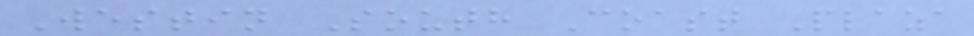Westin South Coast Plaza
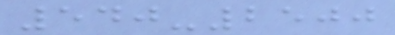540-2500
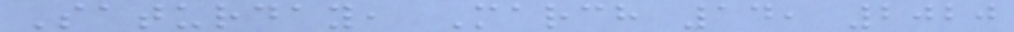Saturday, March 14, 2020
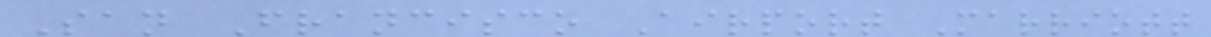San Francisco Airport Marriott
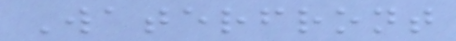Waterfront
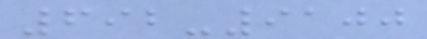692-9100
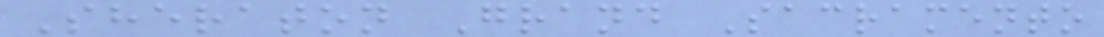Sheraton Grand Sacramento
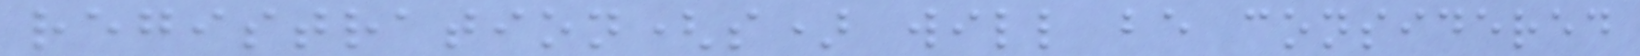registration(s) will be considered
